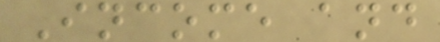Income and
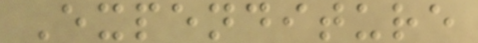Expenditure
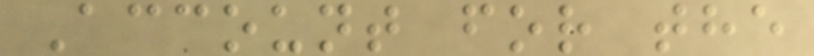Account for the
